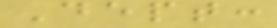Dept:
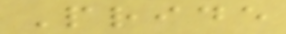Pride
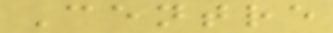Centre
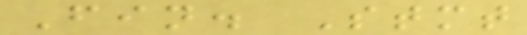Fin. Stmt
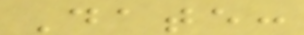Date:
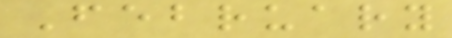February
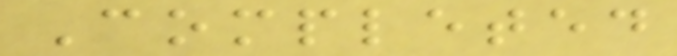Completed
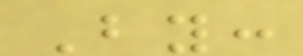By:
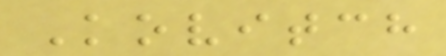Kovitch
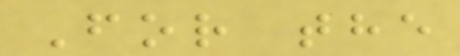For the
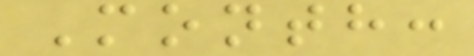Month:
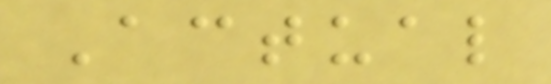Actual
